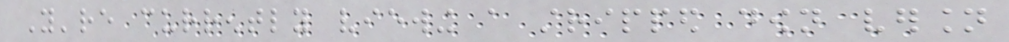You're currently viewing a stripped down version
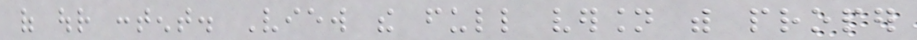of our content. View the full version with proper
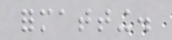formatting.
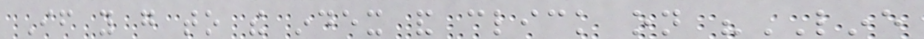If you go to the index and click on "LINE
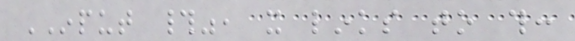INPUT #", it links to this:
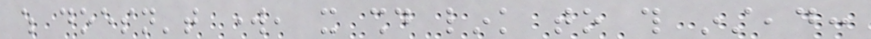which doesn't work, it should link to this instead:
